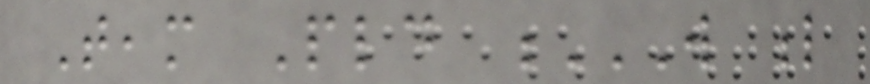Team Pld W L
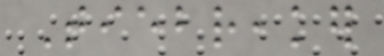Tiebreaker
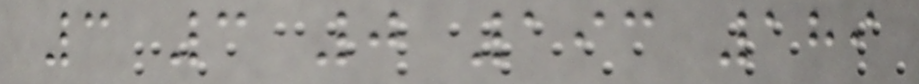3 3 0 193 189
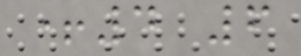+4 6
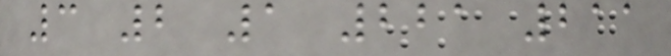3 2 1 221 211
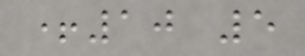+10 5
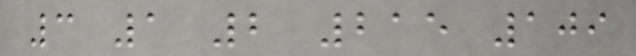3 1 2 215 109
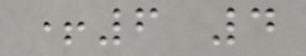+6 4
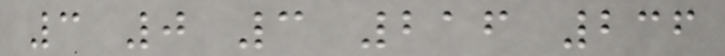3 0 3 216 236
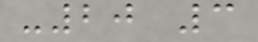-20 3
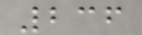236
